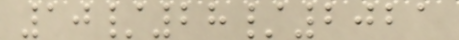10/28/2021
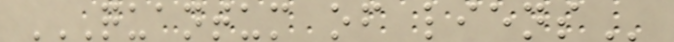QUANTUM OF LIENS
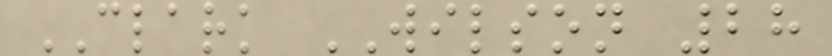CLARK WILSON 28
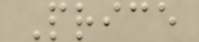Price
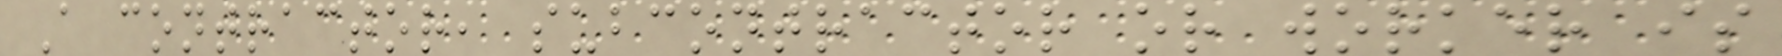A contractor, subcontractor or worker is
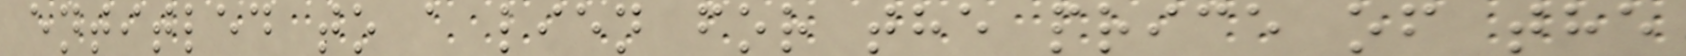entitled to a lien for the price of the
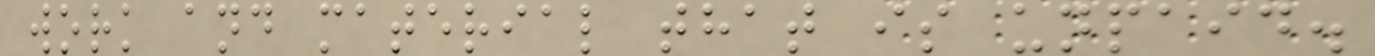work and material that is unpaid.
